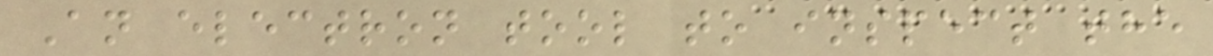An electron tool to inspect the
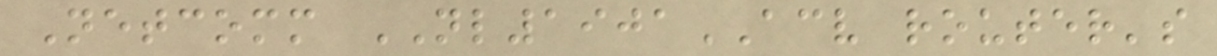Netcomm NL1901ACV router's
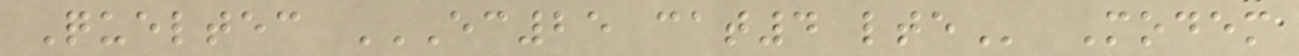Queltec EC25 CAT4 LTE Modem
